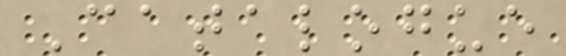Catalogue
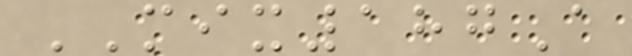MIX187A
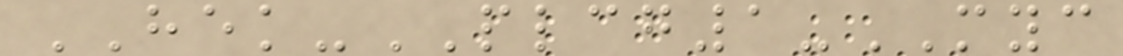HEK-PLCG1-MYC
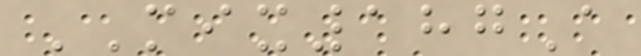MIX187A
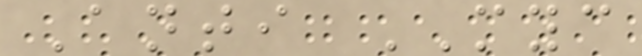Anti MYC
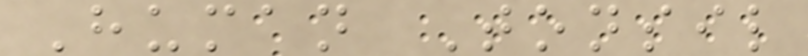Human Tonsil
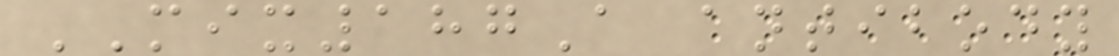MIX187A antibody
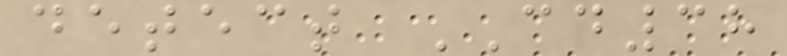detect CD38
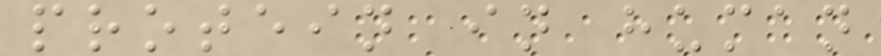protein in human
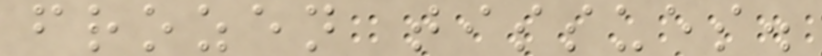frozen tissues.
